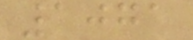1071
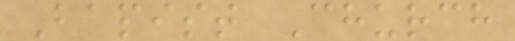Bapist Church
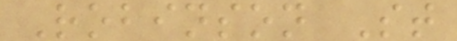Robinson St
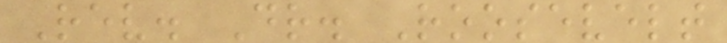Rev. Dr. Roosevelt
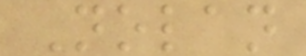Nolan
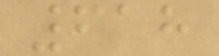618
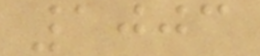1003
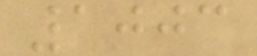1003
